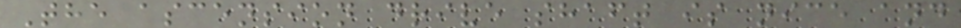The ascension drive shaft is nice and
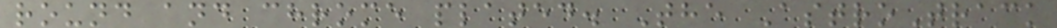round and chrome plated. The AstroTrack
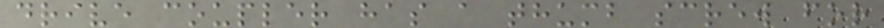drive coupler has a thumb screw for
